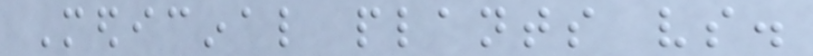Medicinal plants vs.
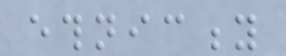ethnicity
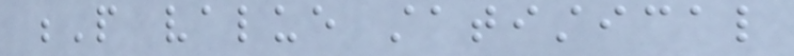P value statistical
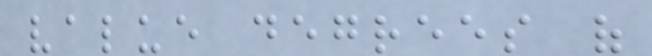value degrees of
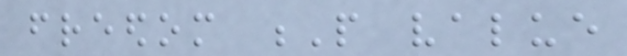freedom P value
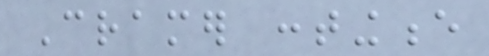Cramer contingence
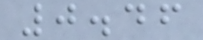0.46
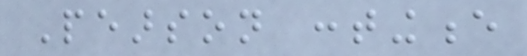Pearson contingence
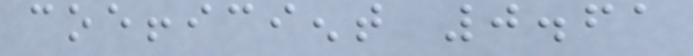coefficient 0.61
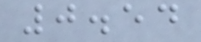0.54
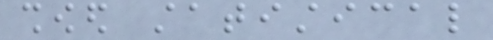showed statistical
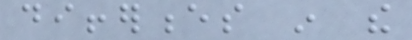differences in the
